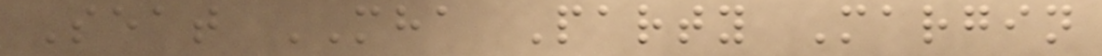Seat MHA Party Margin
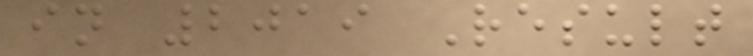in 2019 Result
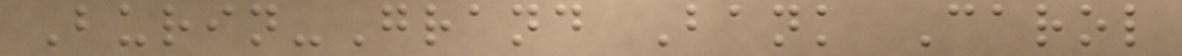Burin-Grand Bank Carol
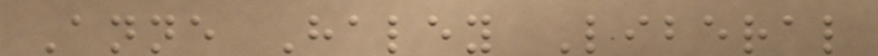Anne Haley Liberal
